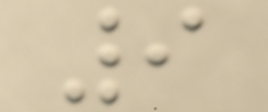9
